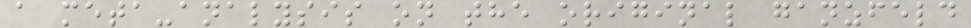a meta-analysis on the original ganzfeld
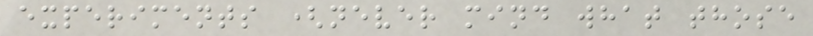experiments (never mind what those
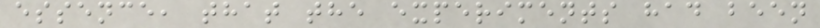essence, that the experiments had been
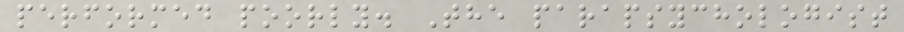performed poorly. The parapsychologist
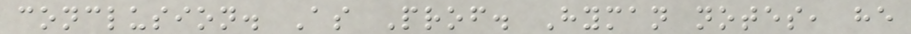conclusion. As Prof. Hyman notes, he
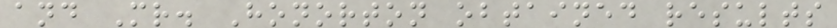and Mr. Honorton obtained results
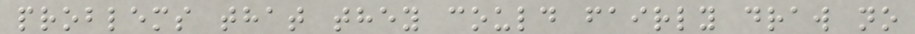problems that they could fairly draw no
